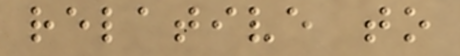relative to
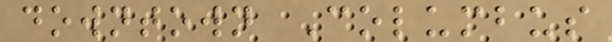downtown Columbus
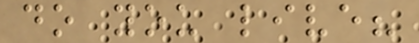do you live?
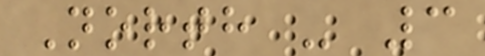North - 3
